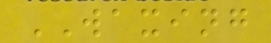WAXING
